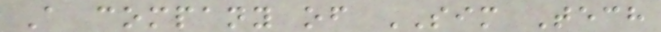A company of SIM Tech
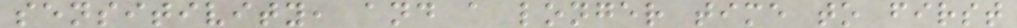sensitivity, and a longer time to first
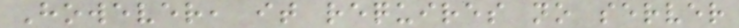However, it requires no server
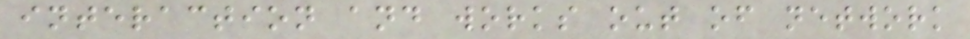interaction and works out of network
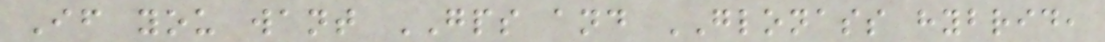If you want GPS and GLONASS hybrid,
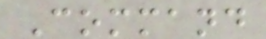Command
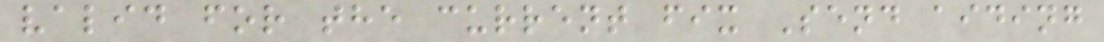valid for the current fix Send aiding
